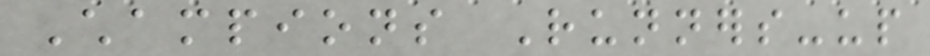Champions Runners-up
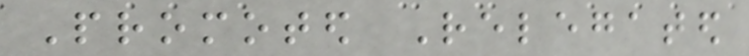Promoted Relegated
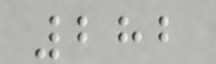282
